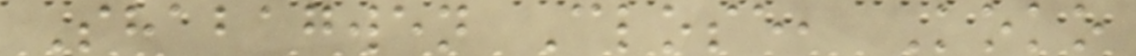Shabagwen Close, Koko
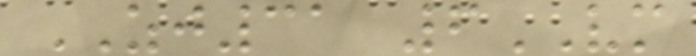ZJ31 6VM
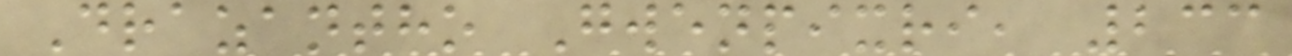Drazantho Gwenpixri, 233
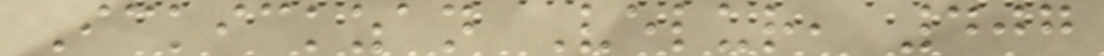Ickickzan Velur, 407
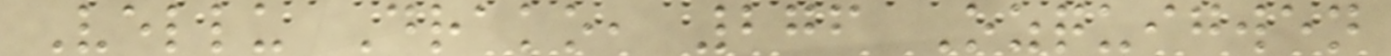Vellu Drako, 276 Ozquigwen
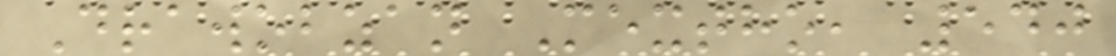Drawobzan Mextho, 540
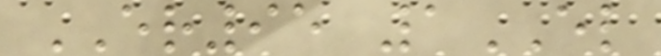ER95 1EL
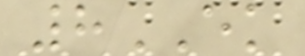8EK
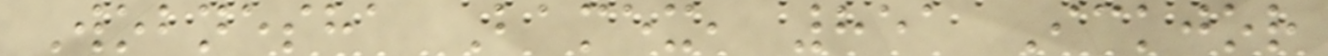Wobnesha Bamex, 851 Ickjor
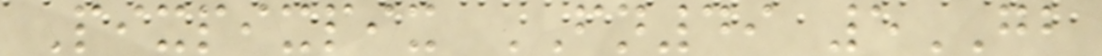Pixpixpix FN49 5GB
